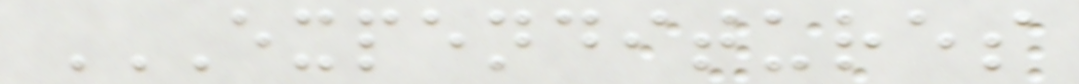EXPENDITURES
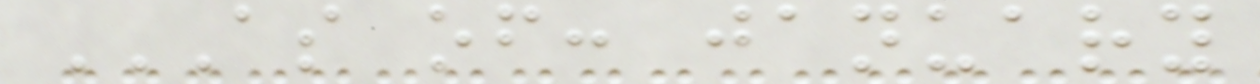AS OF: JANUARY
